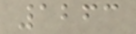1263
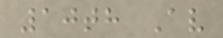10th Av
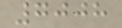7008
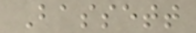Bassett
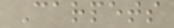Carpets
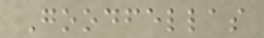Goodfellas
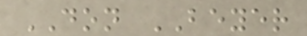DON BEYER
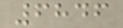6846
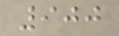900
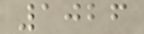1026
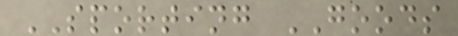SPORTING GOODS
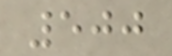500
